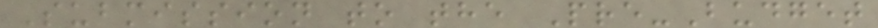Submission to the Pre-Budget
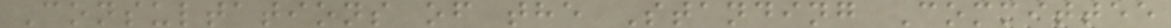Consultations of the Standing Committee
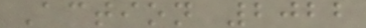Action 2022
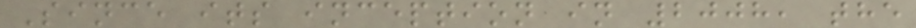Since its inception in 2008, the
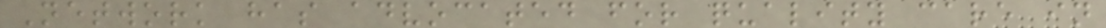Network has advocated for quality care in
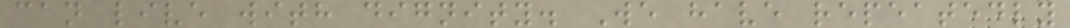can live with dignity. We have repeatedly
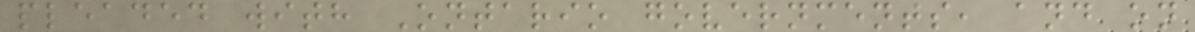pleaded with Ontario governments, and on
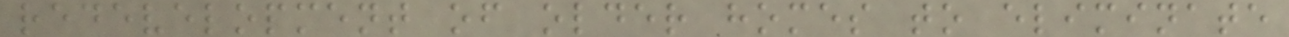redevelopment of older homes to eliminate
